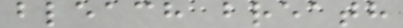bleach breath
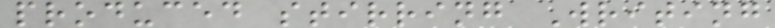produced stirring Writing
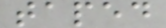taped
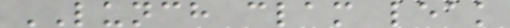LUNCH clam leak
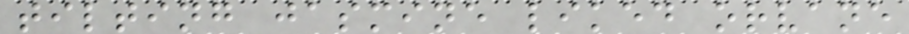tilting jasmine liked orvane
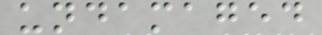undamaged
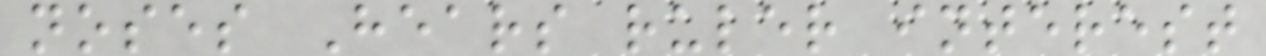noses Hears ruler interest
